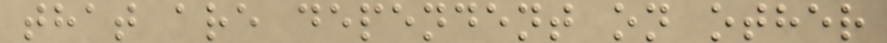that are dependent on other
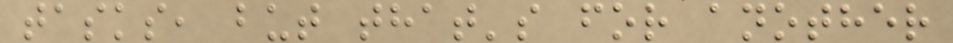tasks, but that's for another
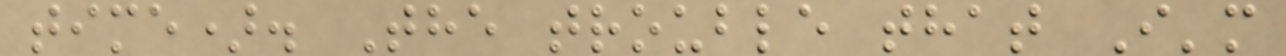time). The trouble that I'm
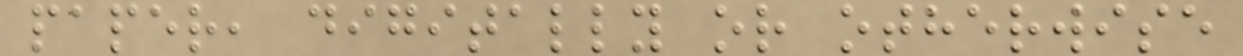paper, digitally or otherwise
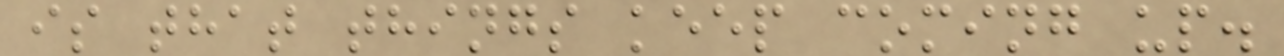is that things keep coming up.
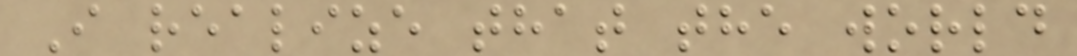I realize that the world
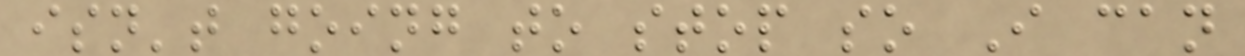isn't going to stop so I can
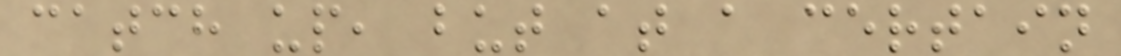catch up, but at a certain
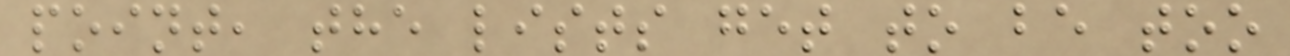point, the lists get to be too
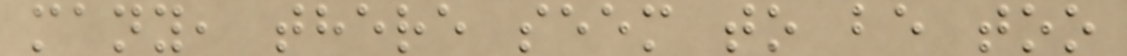many, there seem to be too
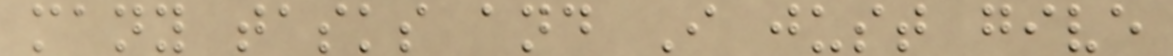many tasks and I just give
